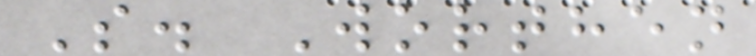S. Worthen
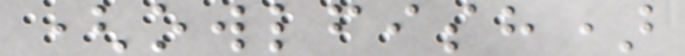(owlfish)
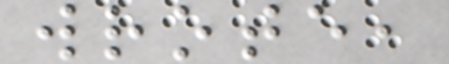wrote,
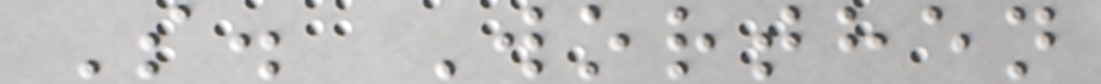S. Worthen
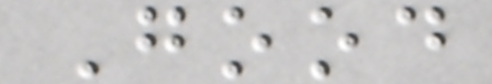Good
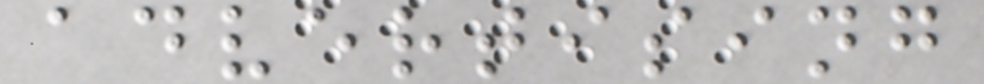advertising
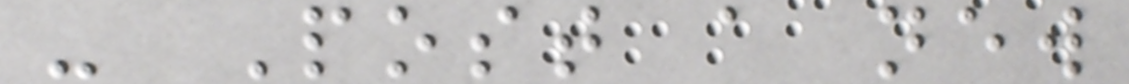- Post a new
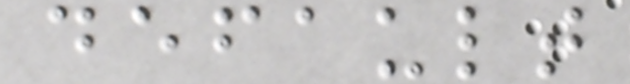default
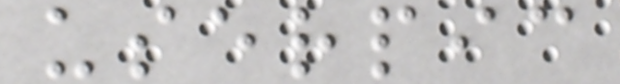userpic
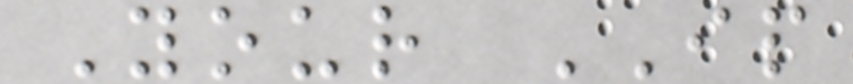Your IP
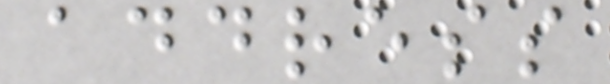address
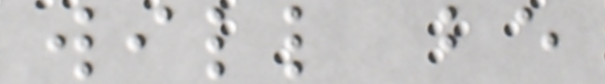will be
